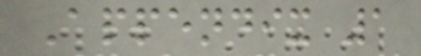Appendix 1
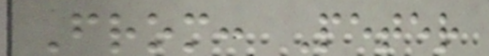From: Peter
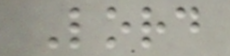Lord
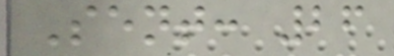Sent: 26
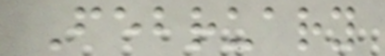February
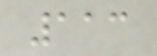113
